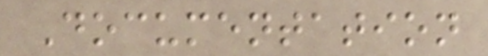Documentation
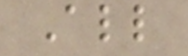All
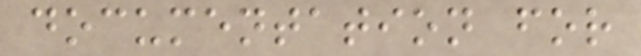documentation for
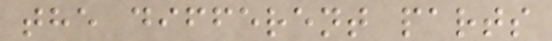the different parts
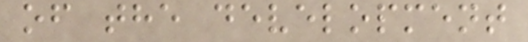of the development
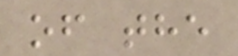of the
